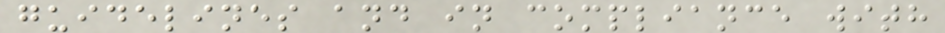guidelines and in compliance with
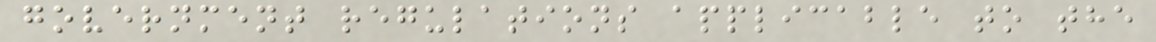government regulations applicable to the
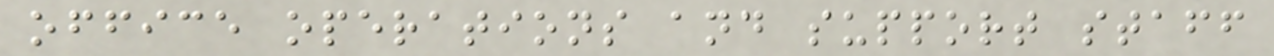office operations and support staff
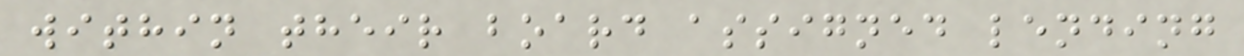within their board assigned lending
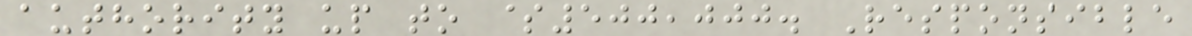authority up to $500,000. Responsible
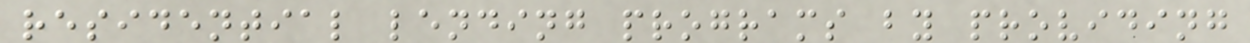residential lending programs by providing
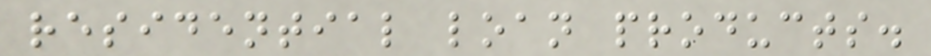residential loan products.
